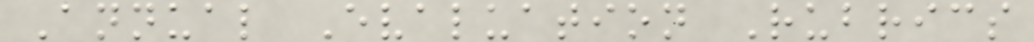Annual Evaluation Rubrics
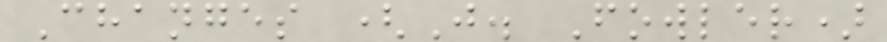Changes (J. Fowler)
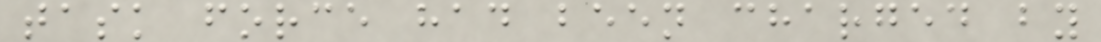task force had been charged by
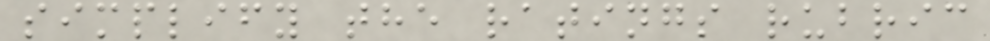simplify the ratings rubric
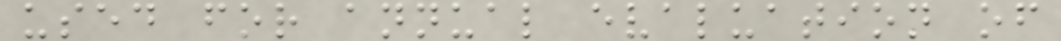used for annual evaluation of
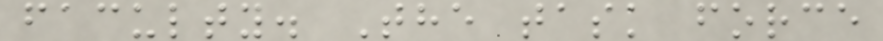faculty. The task force
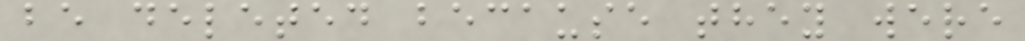be deleted because they were
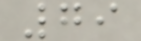79
